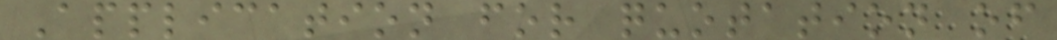Application for quotation of
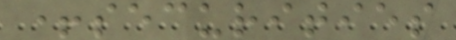+securities
